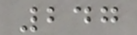247
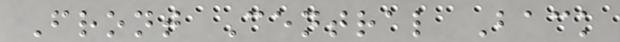Front Central Back
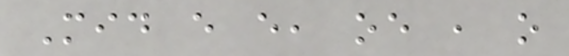Mid e e, oe , o
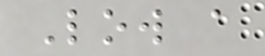Low a
